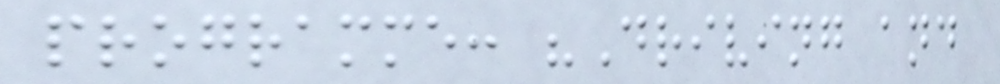programme: "Driving and
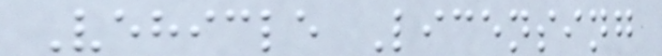Vehicle Licensing
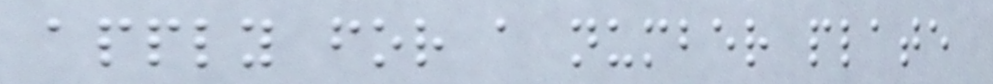apply for a number plate
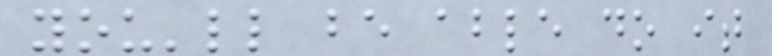you'll be able do it
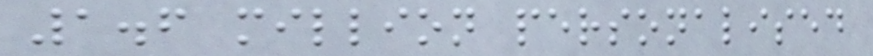1.6 million personalised
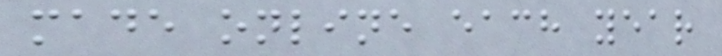made online each year
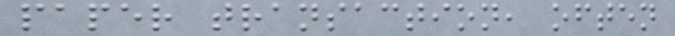paper transaction, often
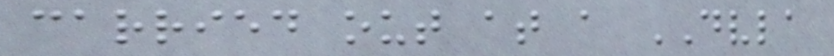carried out at a DVLA
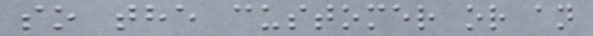so the customer or an
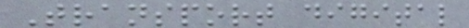Transport digital
